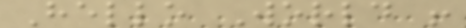Hello World !
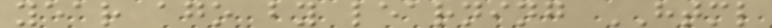year ago by learning HTML
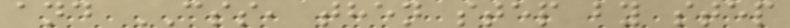and CSS, then step by step
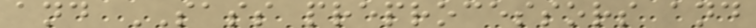and SASS preprocessors and
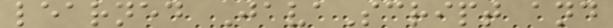learned JavaScript and
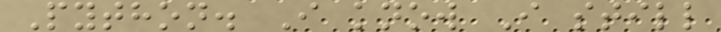Python. I know I still
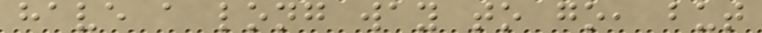have a long way to go, but
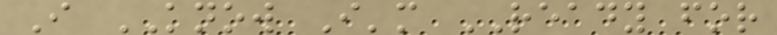I KNOW I'm READY for
